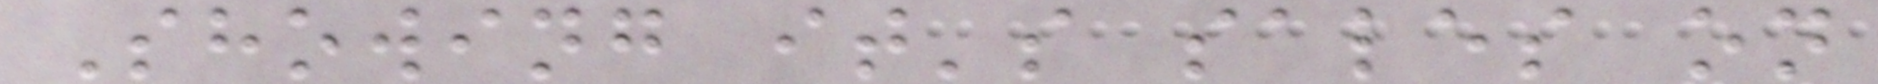Showing it's sales on
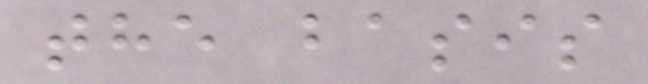the basis
